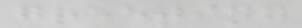greeting
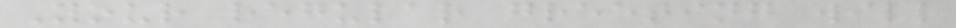Your regular greeting will
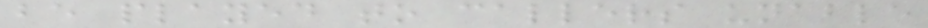be played to callers unable
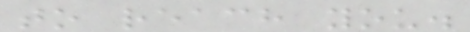to reach you.
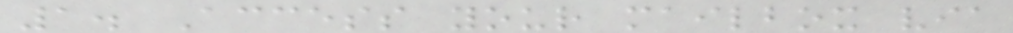1. Access your mailbox via
